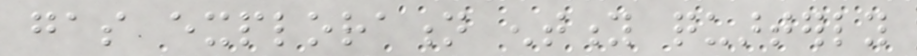gas exploration entity quarterly
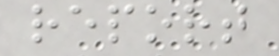report
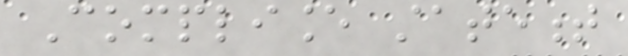Compliance statement
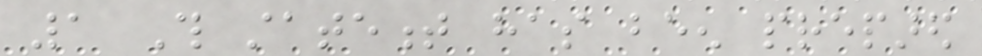1 This statement has been prepared
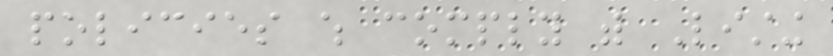policies which comply with Listing
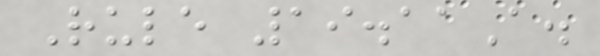Rule 19.11A.
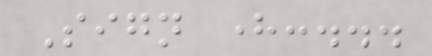Sign here:...
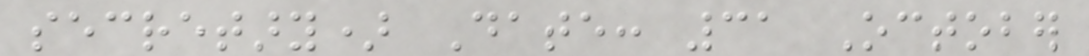secretary) Date: 31 October
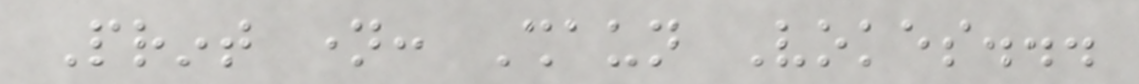Print name: Shaun Vokes...
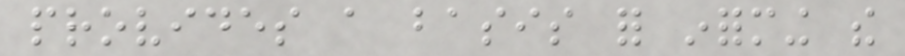provides a basis for informing the
